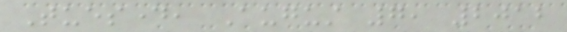Tuesday, August 7, 2012
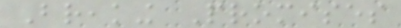Breaking Promises
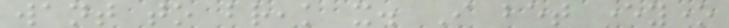want to break it. I bet everyone
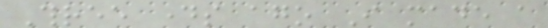Three days ago I made a
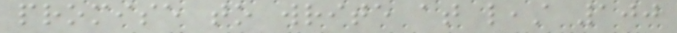promise to write at least 100
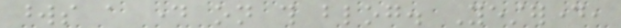words a day on this blog. Yesterday,
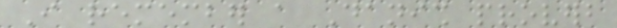I remember a Danish proverb
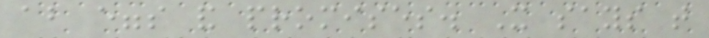about eggs and promises. It says that
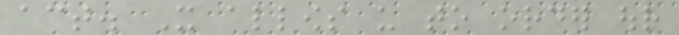act. It allows us to order our
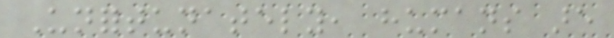Unfortunately, humans are
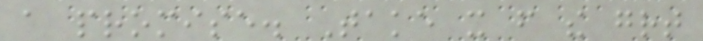a promise. Take it from the great
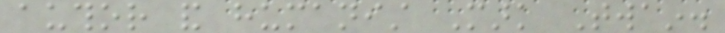author and humanist Mark Twain.
